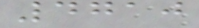4710
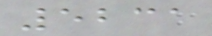5231
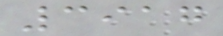3917
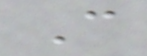C
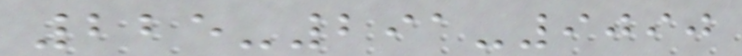225-291-9090
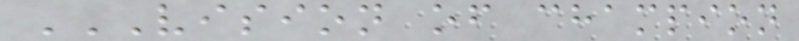VISION OF CHAMPION
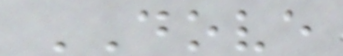DOVE
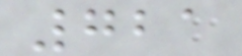721
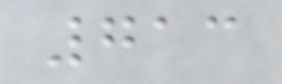713
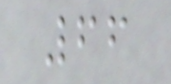66
